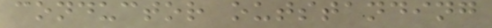conductor outstanding
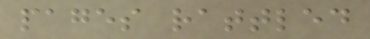pages rattled
